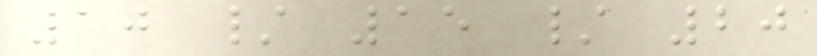10 / 15 / 20
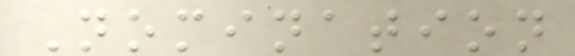Nomination
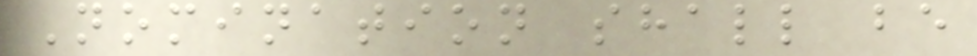Nomination shall be
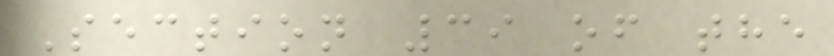Section 39 of the
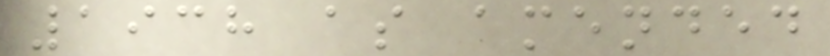1938 as amended
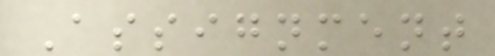Assignment
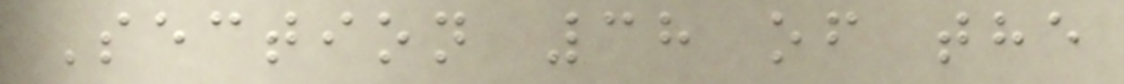Section 38 of the
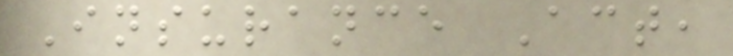Insurance Act,
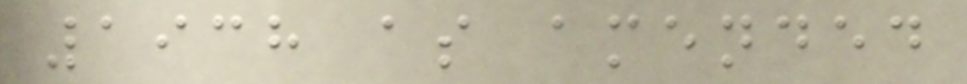1938 as amended
